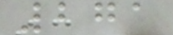271
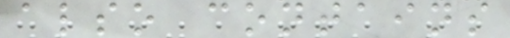also contains
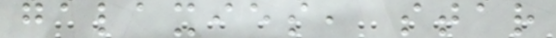galaxies, star
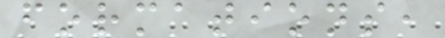formations,
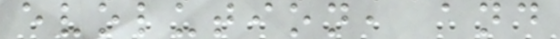evolution, and
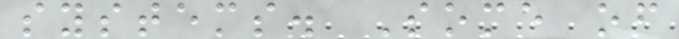systems. Some of
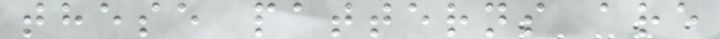these patterns are
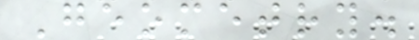Geometry.
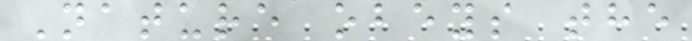Nature obeys the
